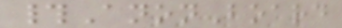#AnonBoard
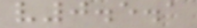v0.5.1
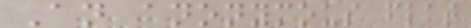An anonymous flat
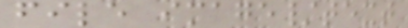file image/text
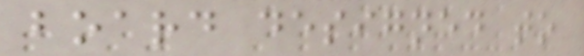board designed to
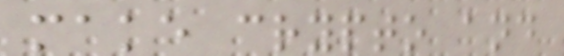make crypto and
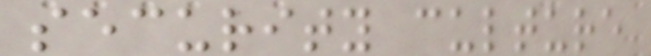security culture
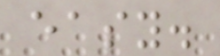easy.
